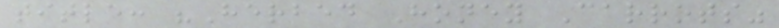title: "Herbed Honey Carrots"
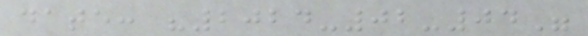date: "2024-02-04"
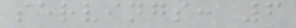servings: 6
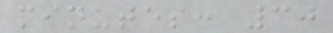minutes: 30
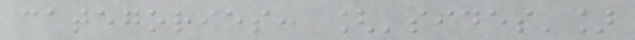categories: ['sides']
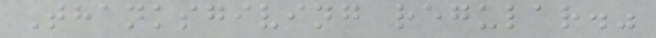Thanksgiving regular."
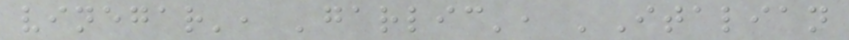vinegar', 'garlic', 'Italian
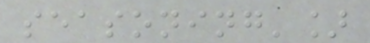seasoning']
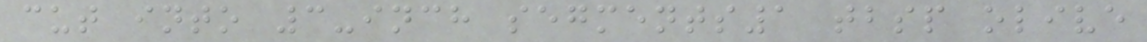cut into 3-inch segments1 tbsp olive
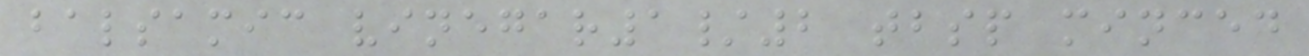balsamic vinegar1/2 tbsp minced
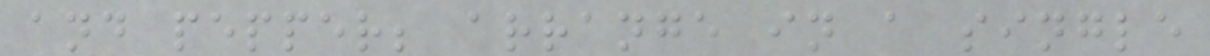and pepper; arrange in a single
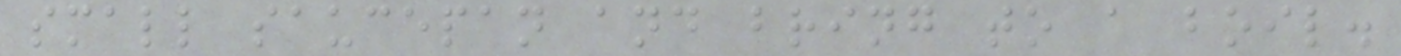small saucepan and bring to a boil.
